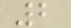2
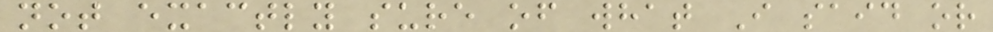not exactly sure of what I said or
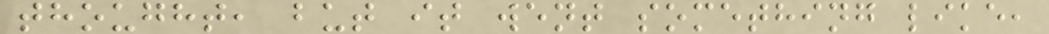thought, but it went something like,
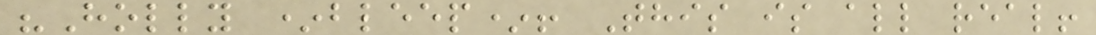"Holly *bleep*! This is all real!
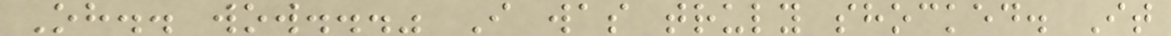Oh.. wow..." I was truly shocked. It
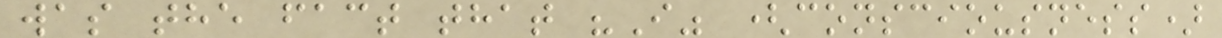was the fact that "I" (consciousness)
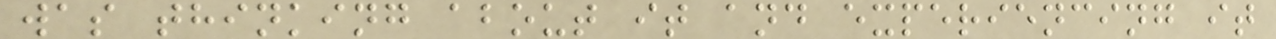was thinking about it and experiencing it
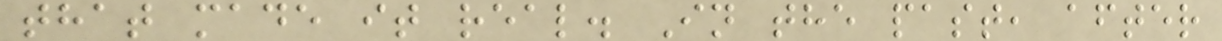that made it real. In the past, after
